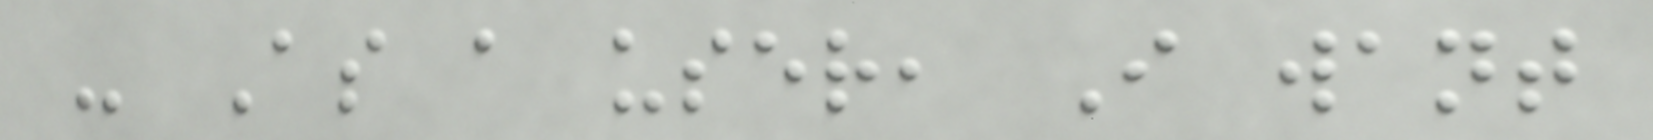- As a user, I want
